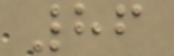86
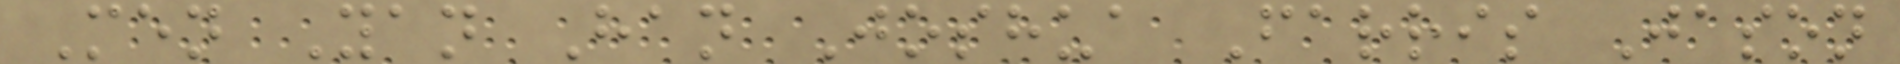Men Yan Han Joshua Farris Jason
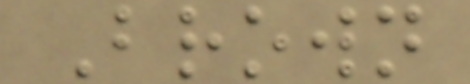Brown
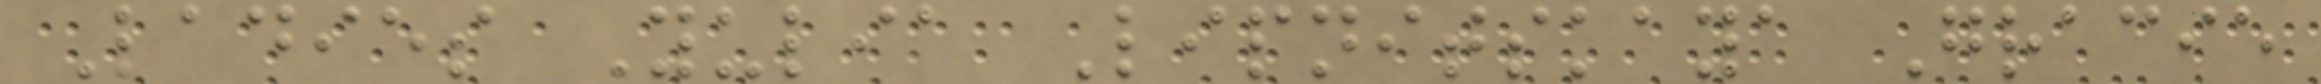Ladies Yulia Lipnitskaya Gracie
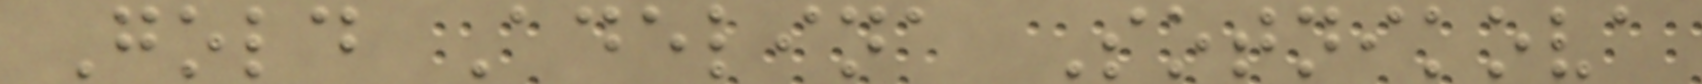Gold Adelina Sotnikova
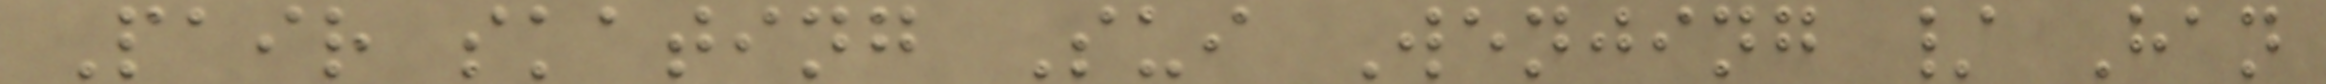Pair skating Sui Wenjing / Han
